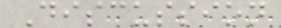Discussion
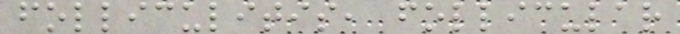folliculitis, follicular
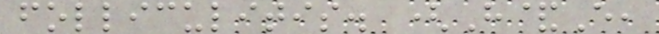folliculitis. (H&E,
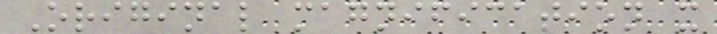Original magnification x
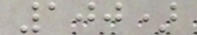100)
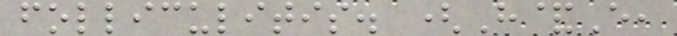folliculitis. (H&E,
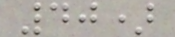40)
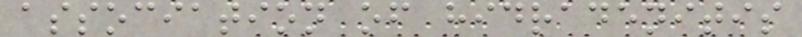association of hidradenitis
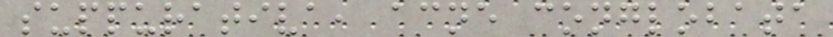suppurativa, acne conglobata
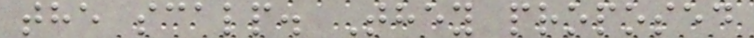the scalp. They proposed
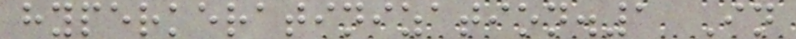hyperkeratinization.1 In
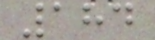184
